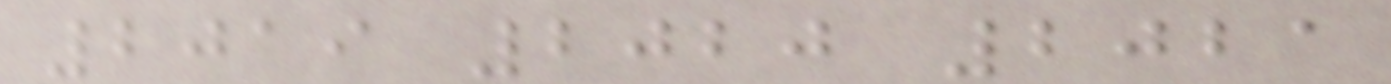2019 2020 2021
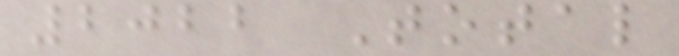2022 Total
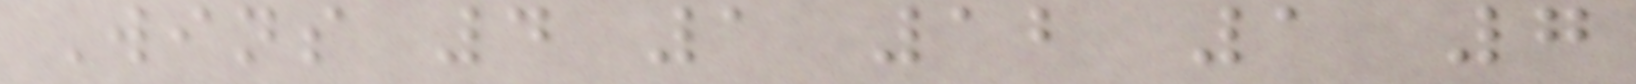Wins 4 1 12 1 7
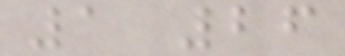1 26
